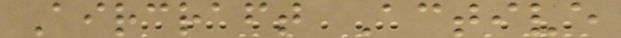Aircraft Active
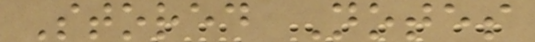Stored Notes
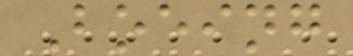Boeing
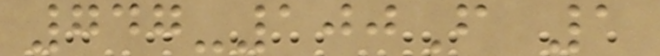747-100F 1
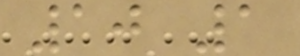10 1
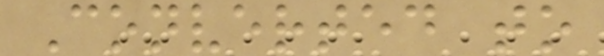Converted to
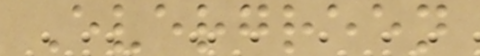Evergreen
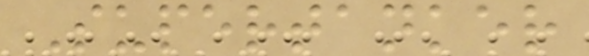Supertanker
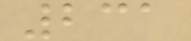231
